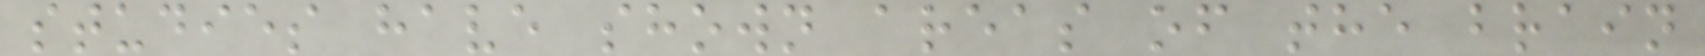studies have shown areas of the brain
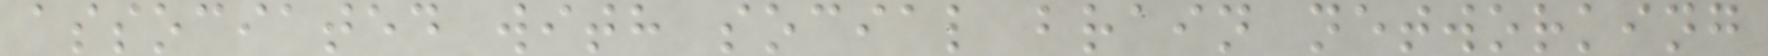associated with social brain networking
